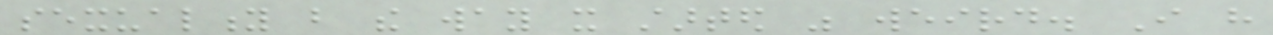sexuality but the way it started was weird. I have
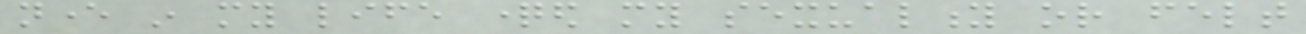never in my life questioned my sexuality or felt
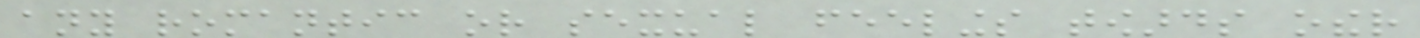any romantic or sexual feelings towards other
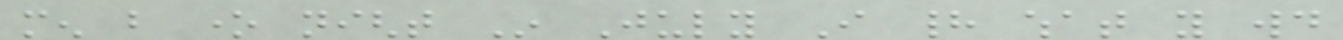men but one night In July I had what you would
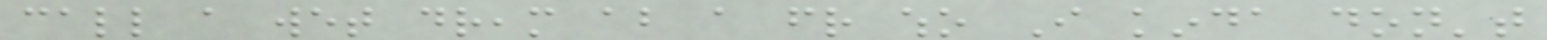call a wet dream about a friend who I kinda don't
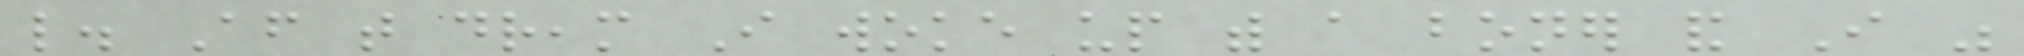like. After that dream I woke up with a boner and I was
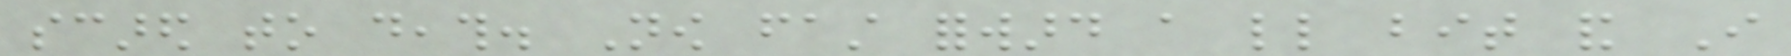scared to death. Now fast forward a little bit and I
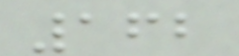162
